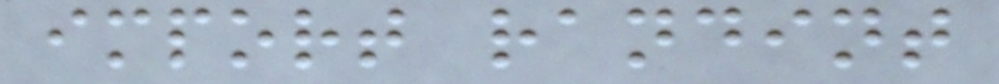import randint
